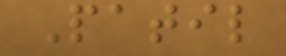Patil
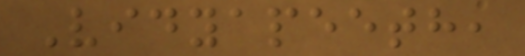Vidyapeeth,
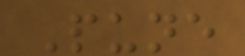Pune
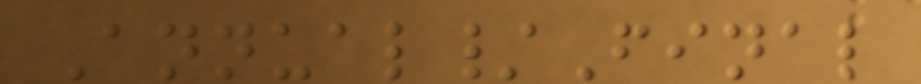Annual/Final
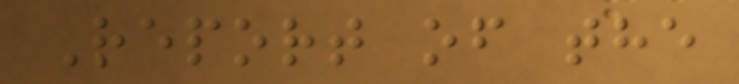Report of the
